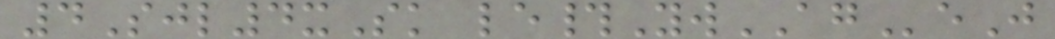4Sjl4xSk le#YwAGeJ
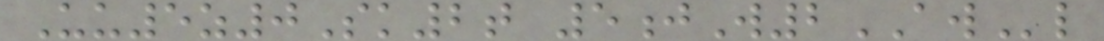Uu5z0Sk2t 5jW2AWl
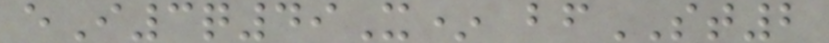eI3q49X* bfST2
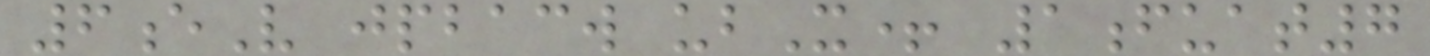6eV jpbacw ubX+ 1fuat7
